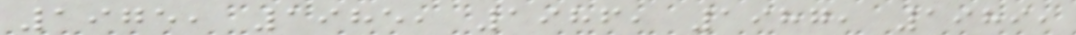1975, 1985, 1986, 1987, 1989,
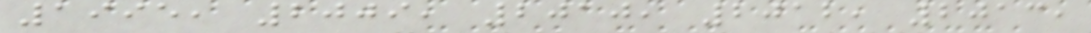1995, 2009, 2010, 2012, 2013,
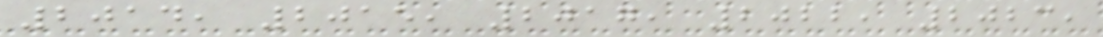2014, 2015, 2017, 2022, 2023,
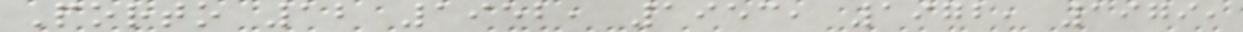Porto 12 1952, 1953, 1972, 1979,
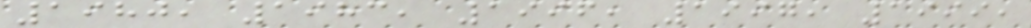1980, 1983, 1996, 1997, 1999,
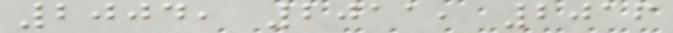2004, 2011, 2016
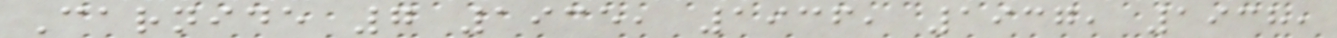Carnide 7 1935, 1936, 1937, 1938,
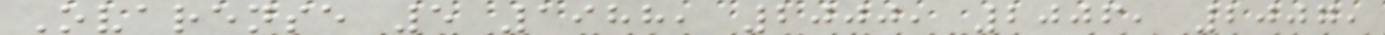Ovarense 5 1988, 2000, 2006, 2007,
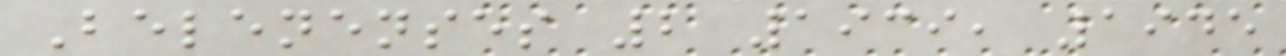Belenenses 2 1939, 1945
